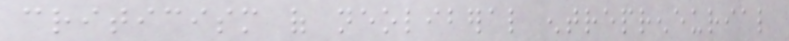criticism of neoliberal entrepreneurial
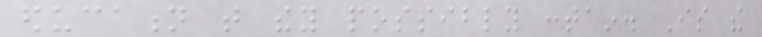education that they possibly contain. Is the
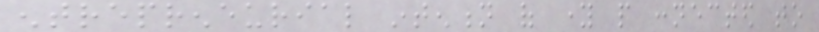entrepreneurial intention of young people connected to
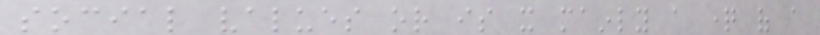social values or is it mainly a question of a
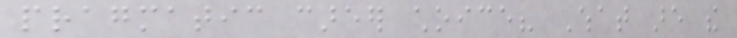pragmatic career choice? What are the
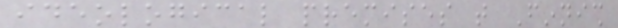ideological premises that Finnish
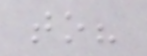to?
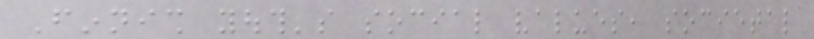Finnish youth's social values, societal
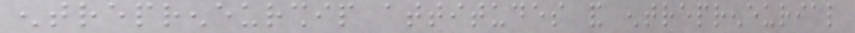entrepreneurship attitudes and entrepreneurial
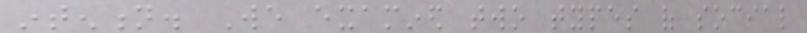intention. We examined two types of social
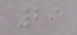29
